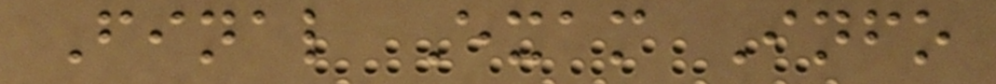Final Exam Info
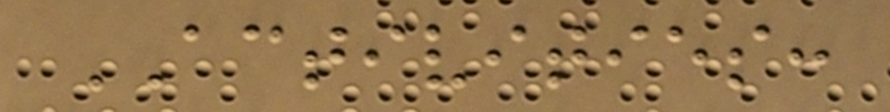ACTIVITIES:
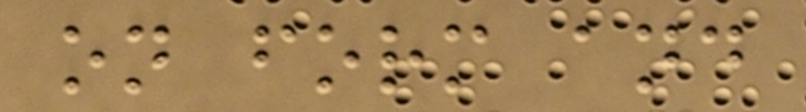on form and
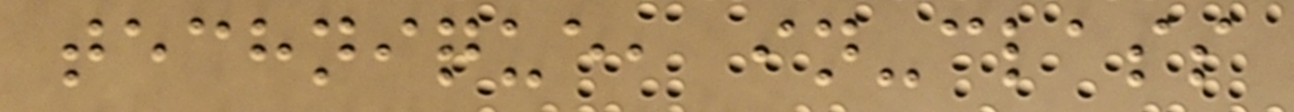technique, in-class
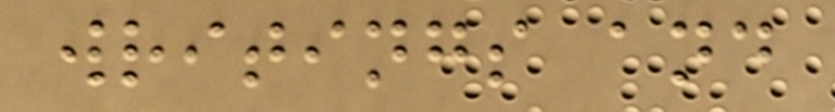writings and
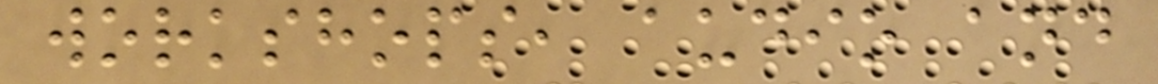workshops, audio and
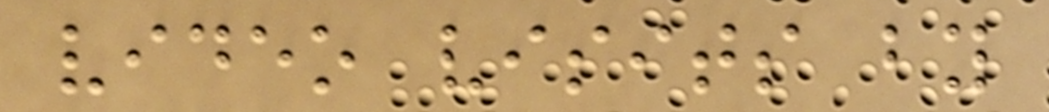video visits by
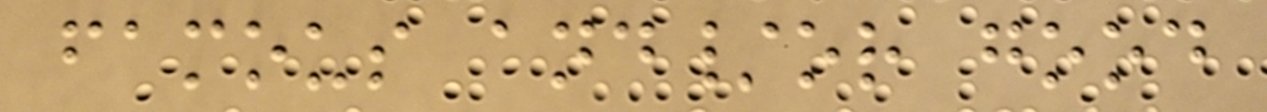famous and/or good
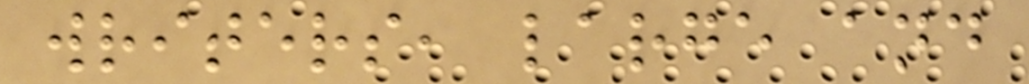writers, large and
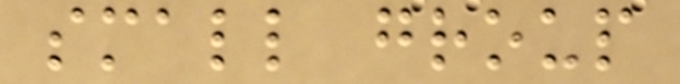small group
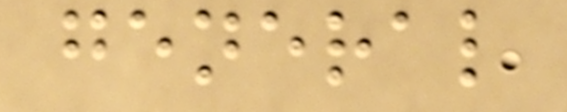general
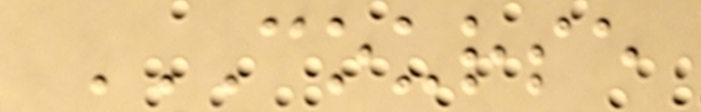COURSE
